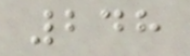248
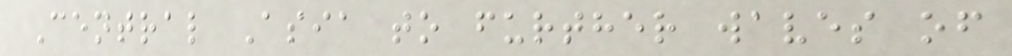Central Asia to further waves of
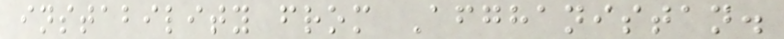instability from Afghanistan.
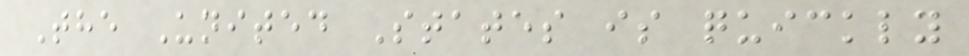The United States is quickly
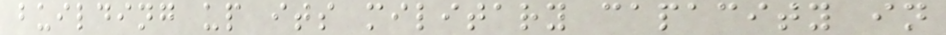building up its military capacity in
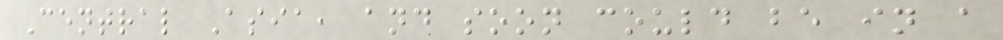Central Asia, and soon could be in a
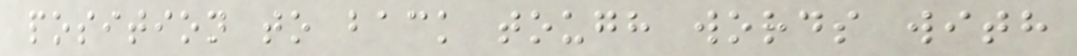position to back tough words with
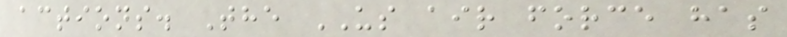actions. The US air force has
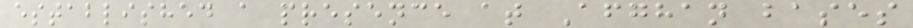established a presence at Afghan bases
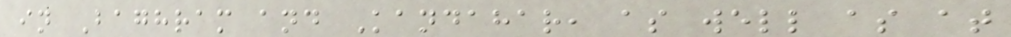in Baghram and Kandahar, as well as at
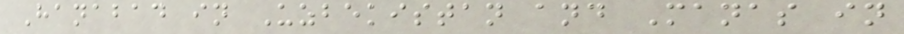Hanabad in Uzbekistan and Manas in
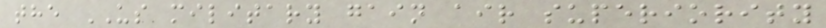the US military gain air superiority
